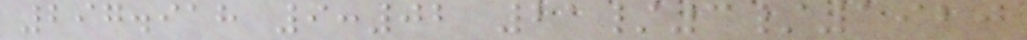297.918 9:02 21/3/1920
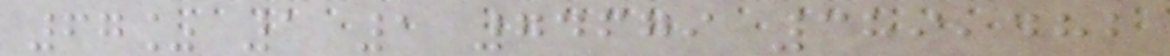67% 1 1 74679 389,482
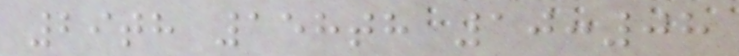29th 158th 10:08
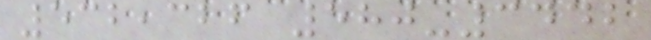532,326 580-3442
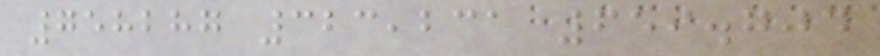758287 323,231 659.704
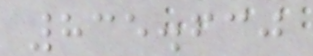835.630
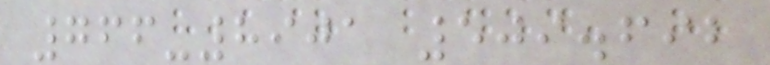766-8901 509.692
